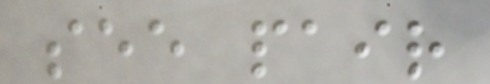see pair
